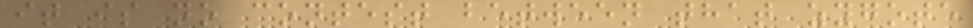it is no contest between that zygote
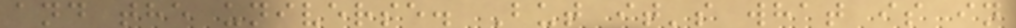and the universe. But it's what is in
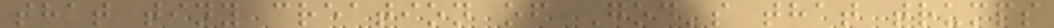that tiny creation of God's that trumps
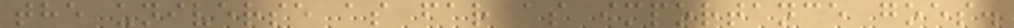the universe as far as importance goes.
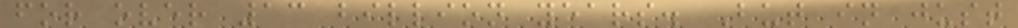for over 13 billion years. But in just
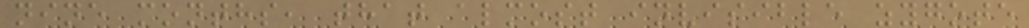nine months, that almost invisible zygote
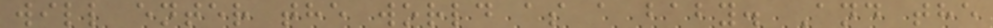will enter the world as a baby. And the
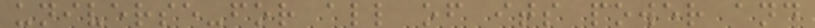universe-for all of its power and
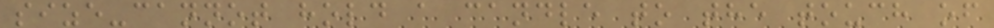size-cannot hold a candle to the touch of
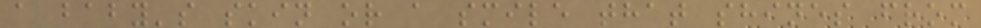a baby's skin or a smile that shines from
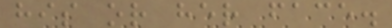his or her face.
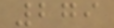279
